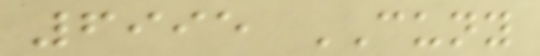6995 CUNY
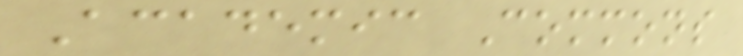Academic Commons
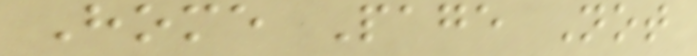Home Page Not
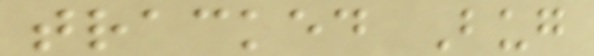tracked Bug
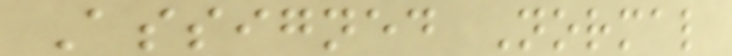Assigned Normal
